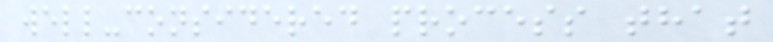well-considered process that
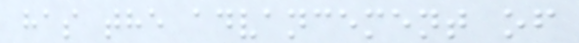has the advancement of
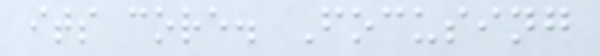its core. Focusing
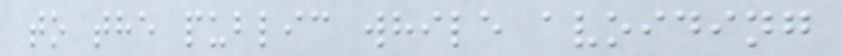to the public while avoiding
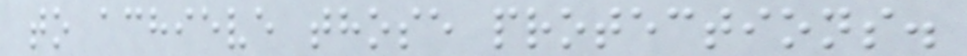to achieve those protections.
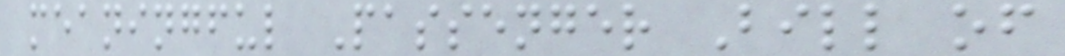meaningful Passenger Bill of
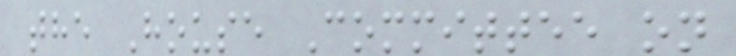the House Committee on
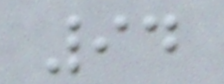94
